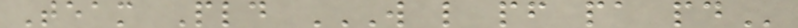Team Pld W L PF PA PD
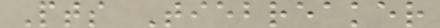Pts Tiebreaker
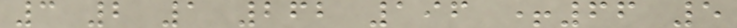3 2 1 262 196 +66 5
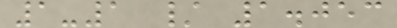1-1 / 1.053
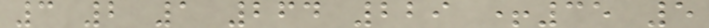3 2 1 264 229 +35 5
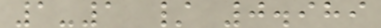1-1 / 0.989
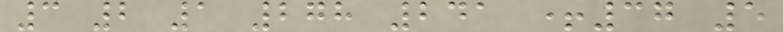3 2 1 278 241 +37 5
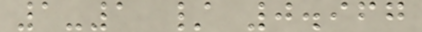1-1 / 0.967
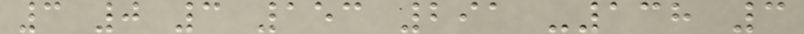3 0 3 153 291 -138 3
